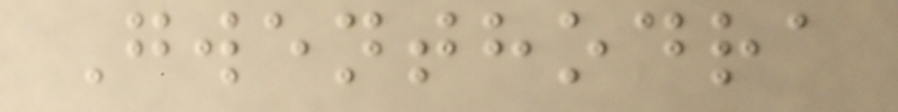Gwenthodra
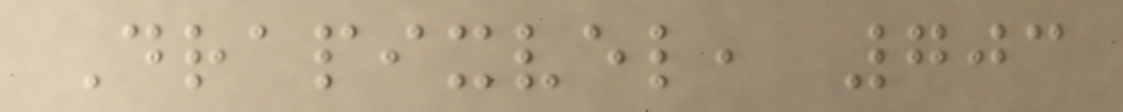Drapixvel, 703
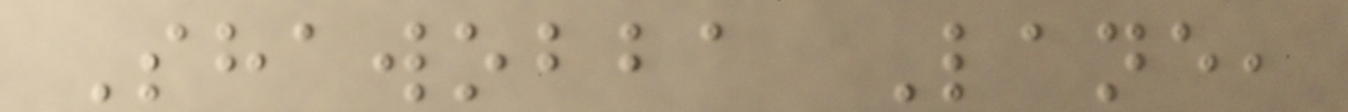Shawobba Lane,
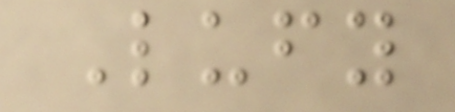Lufy
